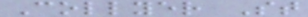Collyer St
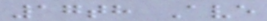17th Ave
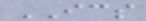ICS
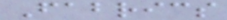Fabrics
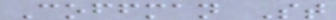Coffman St
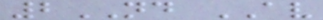2ND AV
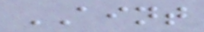AINT
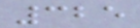325
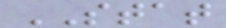STAT
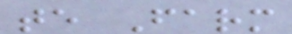te Farm
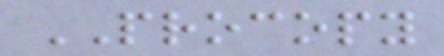PROCOPY
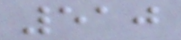510
